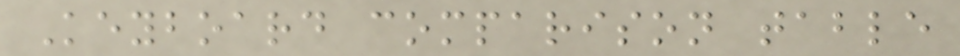Keyboard comparison table
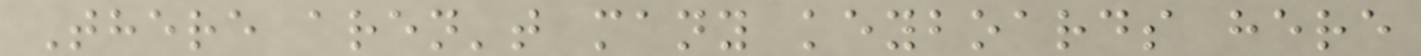There aren't many keyboards here
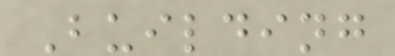Building
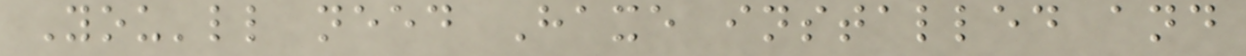You'll need Haxe installed and
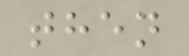then
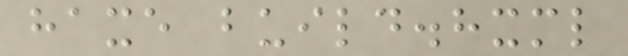haxe build.hxml
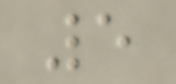5
